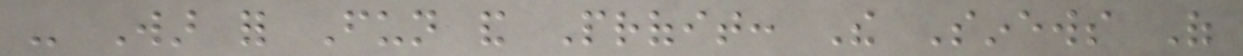- War for Fun and Profit: The Sinews Of
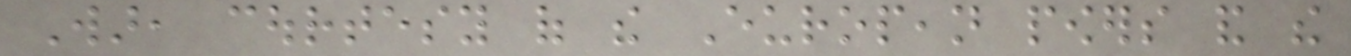War, courtesy of the European powers and the
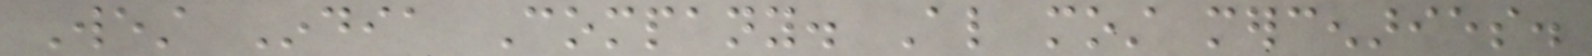West India Company. Also most mercenaries.
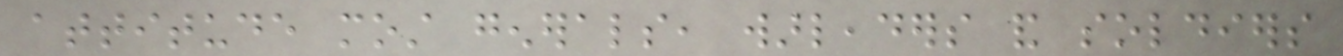attitude most generals, warleaders and soldiers
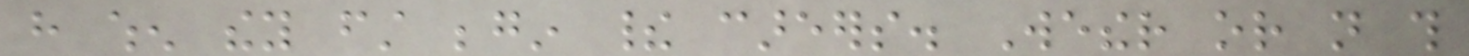have when they first begin their careers. Wether or not this
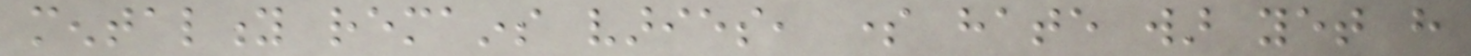mentality remains varies, some hate war yet have
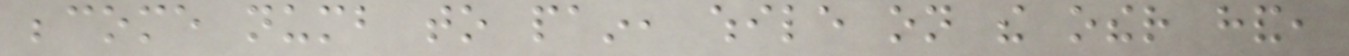become numb to pain, while on the other hand,
